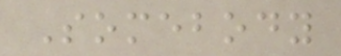Somebody
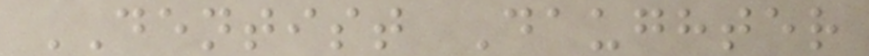DENTIST Daughter
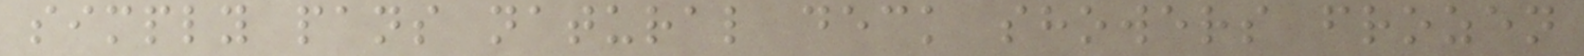simply pans natural deck showers frozen
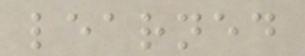learned
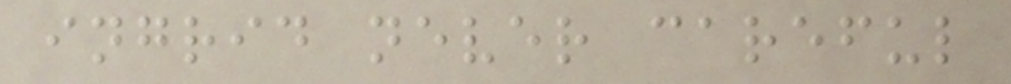ingrid never careful
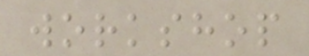workshop
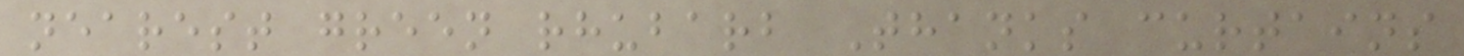nearest green rhubarb Thanks curtains
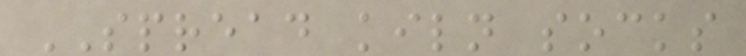SPREAD kiln socks
